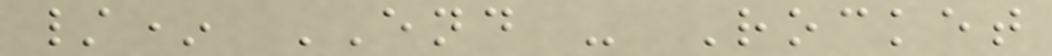/* END - Rocket
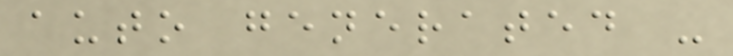auto generated -
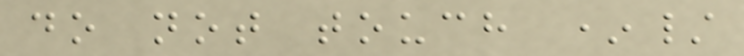do not touch */
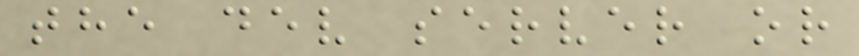the dev server or
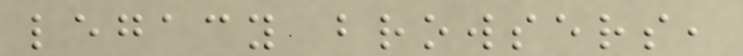legacy browsers,
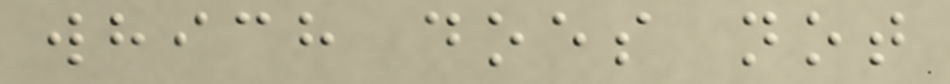which does not
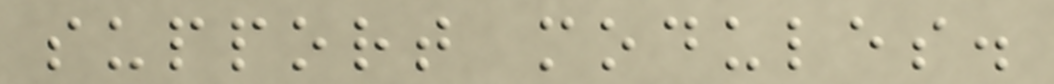support modules.
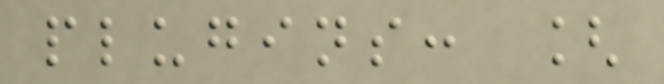plugins: [
